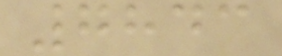7843
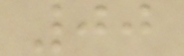00
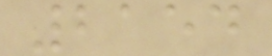2154
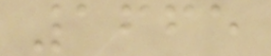1665
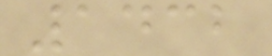1432
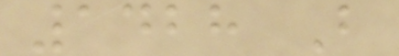1428 B
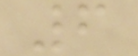6
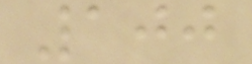100
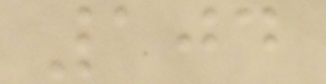104
